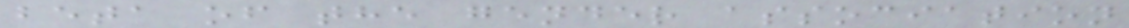beta of the gender association
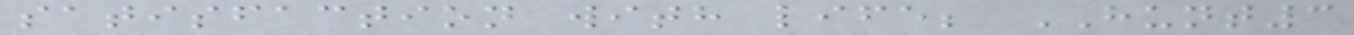satisfaction with life; HUNT3
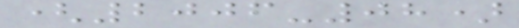(2006-08)
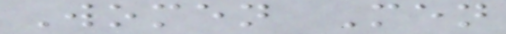Women Men
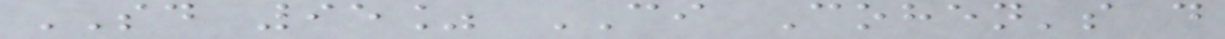SD 95% CI Cohen's d
